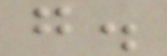g.
